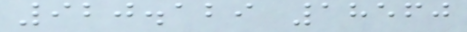920.129 18560
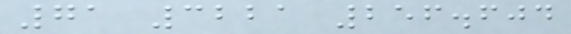71 3221 256.604
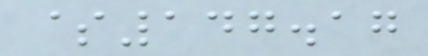$147.17
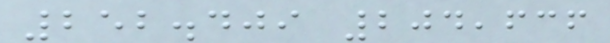252.409 204,636
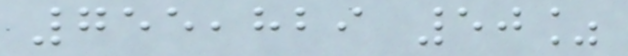755,829 50%
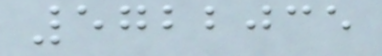5722035
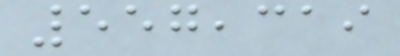557,319
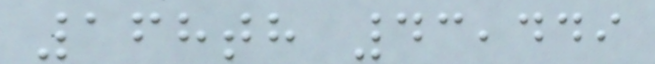168th 43,449
